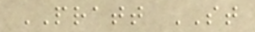PRATT ST
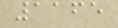1165
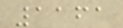1161
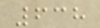638
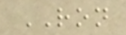RON
